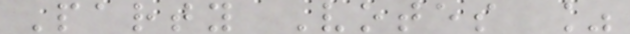Party Votes %
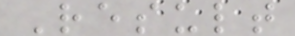Result
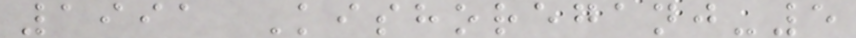1991 Kishoreganj-5
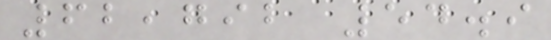62,792 54.9
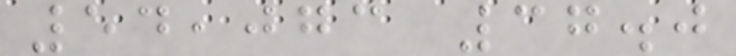54,073 37.0
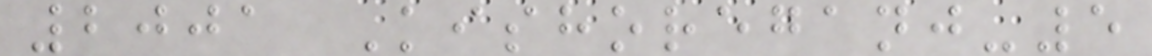2001 Kishoreganj-5
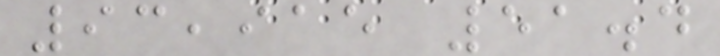93,915 51.4
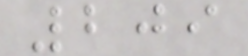209
